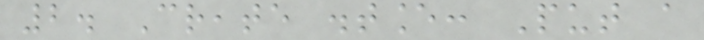2. Create distance: Put a
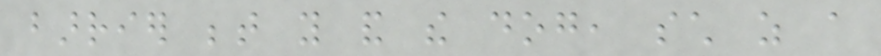barrier between you and the dog, such as a
